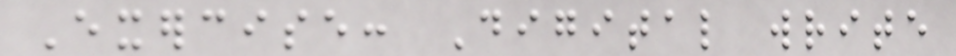Exercise: Digital write
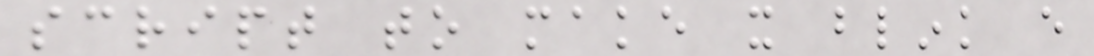script to make it blink every
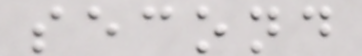second
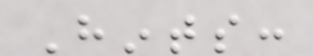Hints:
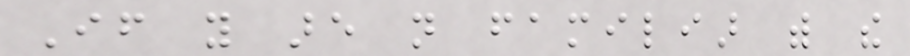If you are not familiar with the
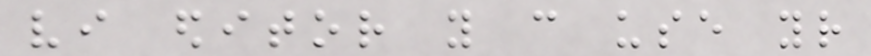vi editor you can use your
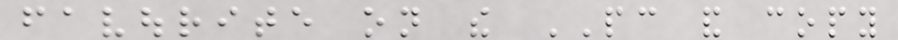favourite on the PC and copy
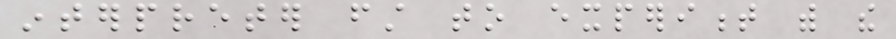interpreter first to experiment with the
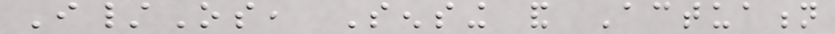I/Os, Sensing and Actuation
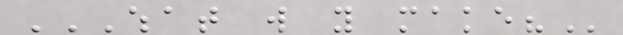WHAT WILL YOU MAKE?
